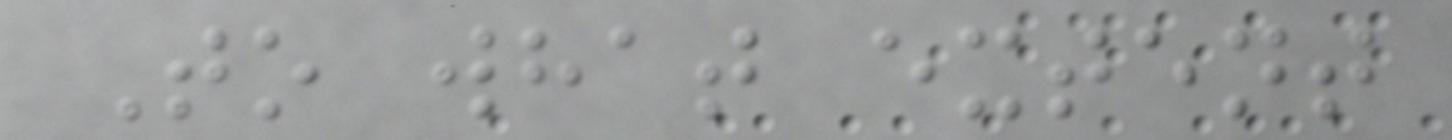To what extent
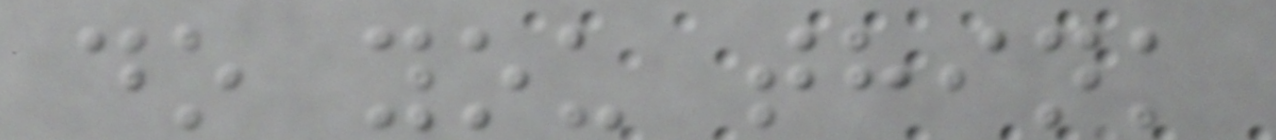do you think
